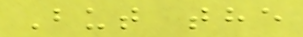But the
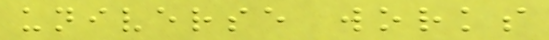universe works
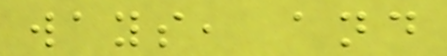ways, and
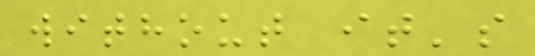without it's
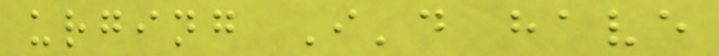urging I'd have
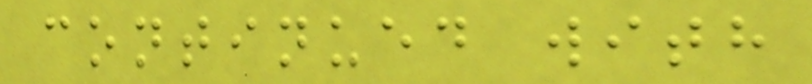continued with
